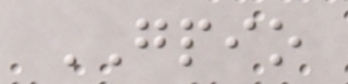GPIO
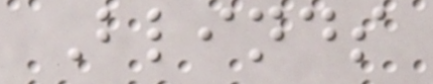Blinds
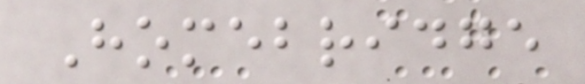Homebridge
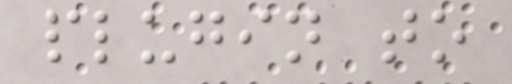plugin to
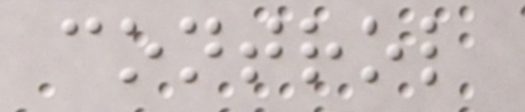control
